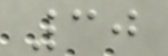30
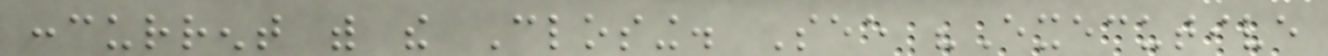concurrent with the Closing. See "Executive
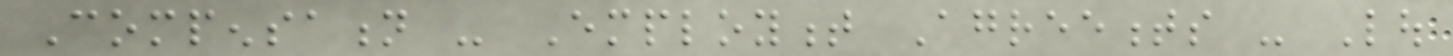Compensation - Employment Agreements - Lou
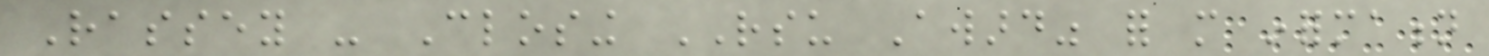Rassey - Closing RSU Award" for more information
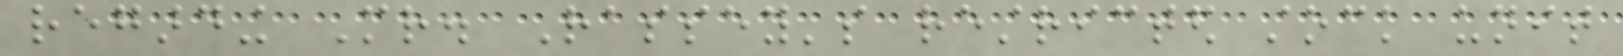regarding Mr. Rassey's restricted stock unit
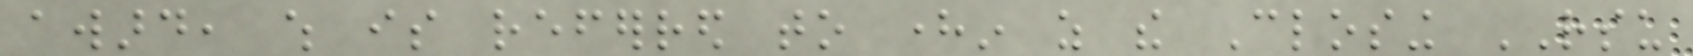award, which is referred to herein as the Closing RSU
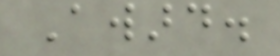Award.
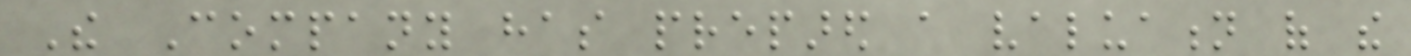The Company has prepared a valuation of the
